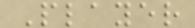Player
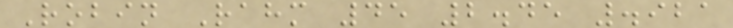Robin Rahm 45 2.45 .921
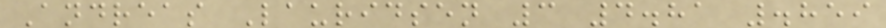Andreas Lauridsen 3 4.81 .859
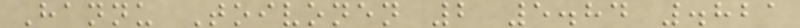Hannu Toivonen 2 5.84 .821
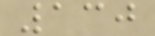130
